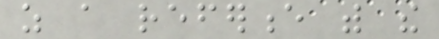as a reference with the
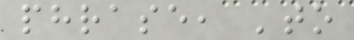phrase, 'to
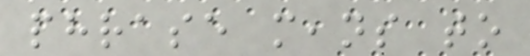phrase means to
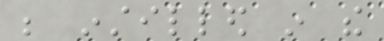be instilled in the
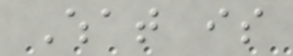What is
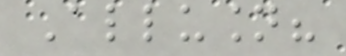Allusion?
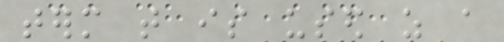term that is used as a
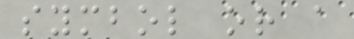symbol or a
